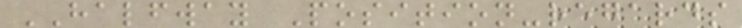HALFWAY Position-regards
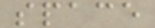space
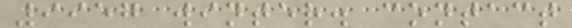9957 winter. contact
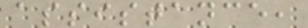assistance,
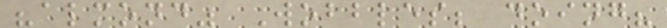"almond" Wobbles; doing?
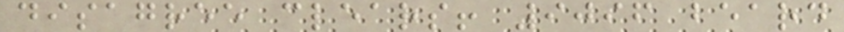disagree clears! 9096 beard
